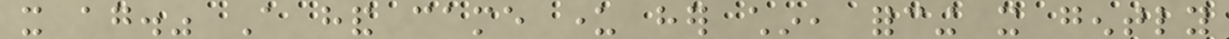it again." A hand came under her chin, forcing it gently
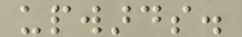upwards.
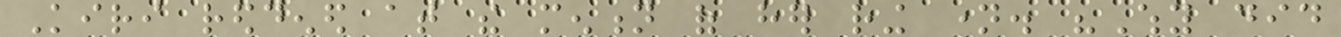Kiri reddened at the mention of her ring name. "Why did
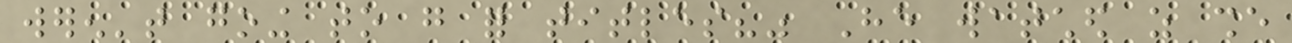weren't going to go for titles?" He watched as she
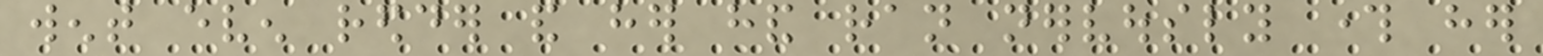went even redder and her hand ran nervously through her
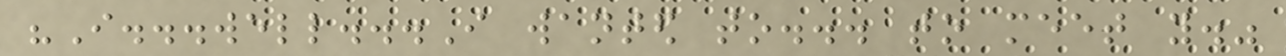"I...well...I wanted to... to meet you."
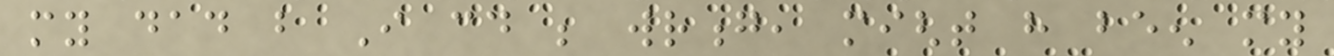my dad but I could be wrong, might have been my
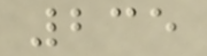235
